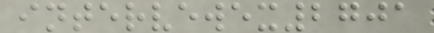intervewex2701
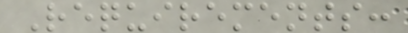Requirements:
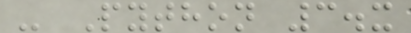- Python 3.x
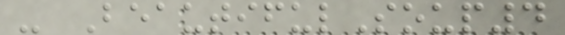- BeautifulSoup4
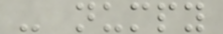- numpy
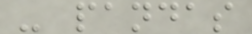- pandas
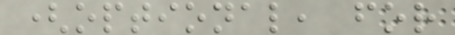(optional, for
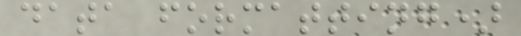data formatting)
